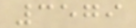3579
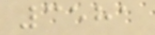3581
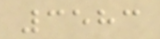3583
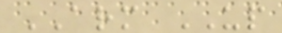ARM UP
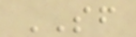SF
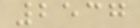2537
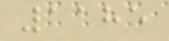1185
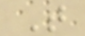T
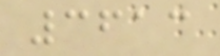3613
